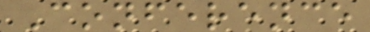Conference
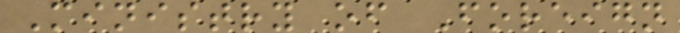Ministry of Foreign
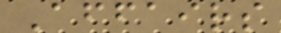Affairs
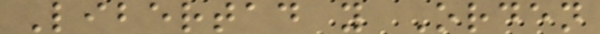Libertad y Orden
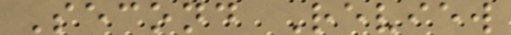Second Review
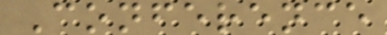Conference
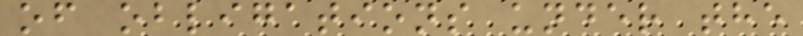of obligations under the
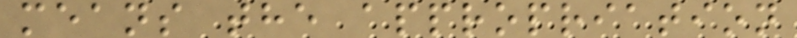means the appropriation
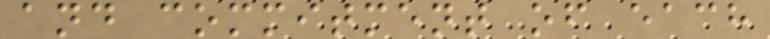and commitment of each
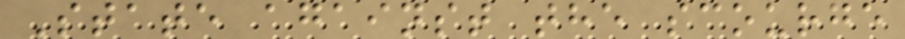State against the scourge
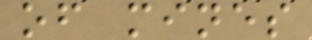of mines
